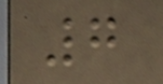7
